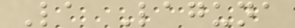La Laguna
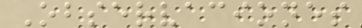Observaciones
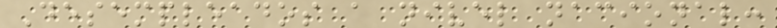Desempleados a nivel nacional:
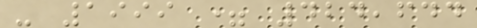- 1999 = 424,644
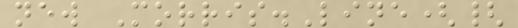new Morris.Line({
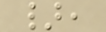},
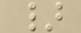}
